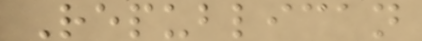Republican
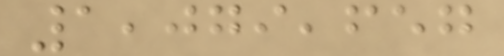1,079,657
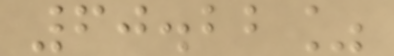60.22%
